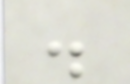.
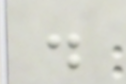.
